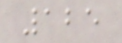125
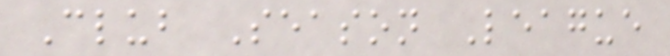Club Season League
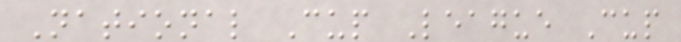National Cup League Cup
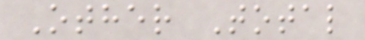Other Total
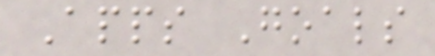Apps Goals
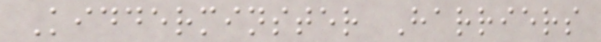Kidderminster Harriers
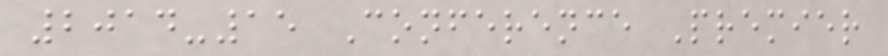2014-15 Conference Premier
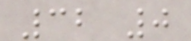32 0
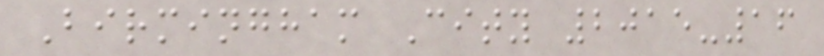Birmingham City 2015-16
